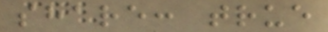share: true
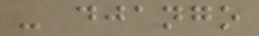- django
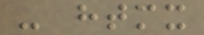- htmx
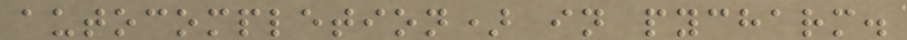autocompletion) in pycharm.
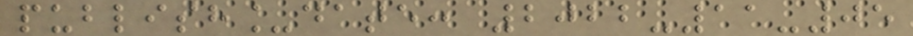publish_date: 2022-11-05
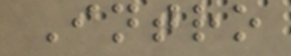Intro
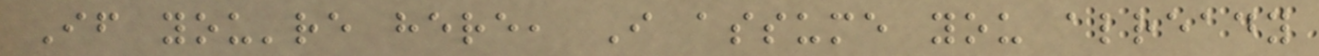If you're here, I assume you already
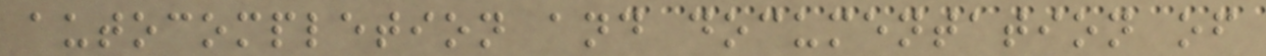autocompletion and documentation of
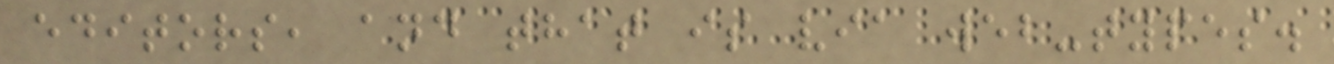editors, and that is via web-types.
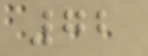72
